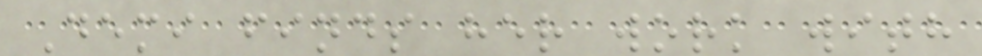Demi finds her work with
